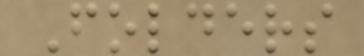Folders
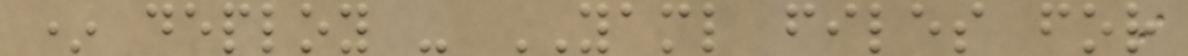* deploy - YAML files for
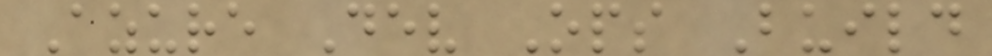Azure Dev Ops Build
